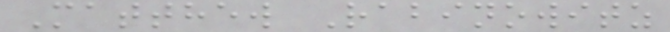Matthew Rabinowitz
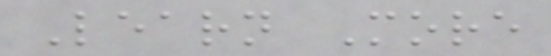Learn More
